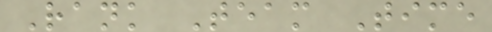Rank Team Time
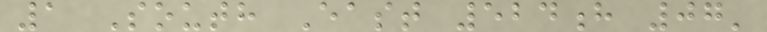1 South East 524h 07'
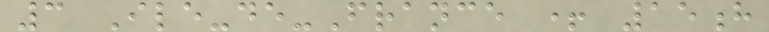3 Ile-de-France + 15h
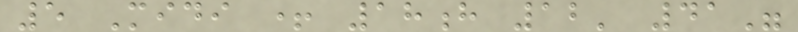5 Midi + 18h 12' 41"
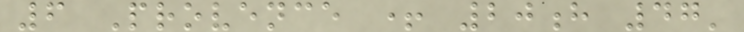6 Provence + 20h 47'
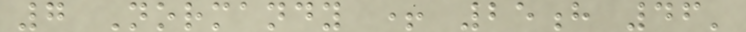7 Normandy + 25h 46'
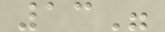13"
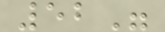52"
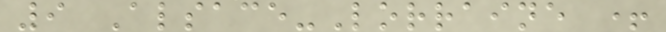9 Alsace-Lorraine +
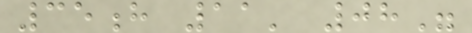35h 11' 08"
